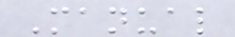Manual
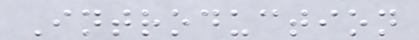Introduction
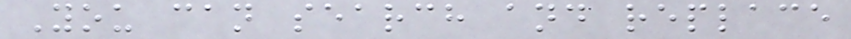You can search and replace
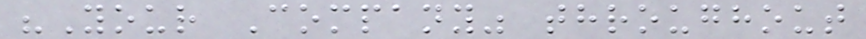"Your Company" throughout
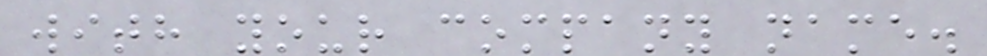with your company name.
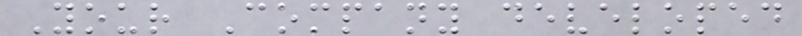Your Company developed
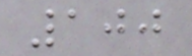100
